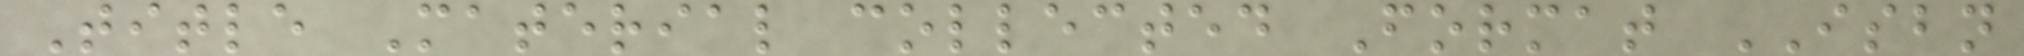Title Material collected Format ISBN
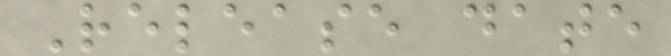Release date
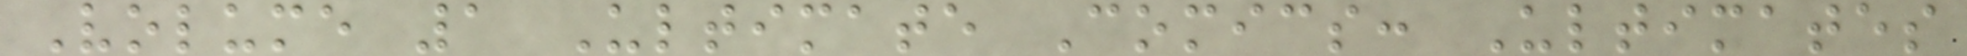Volume 1 Ultimate Comics: Ultimates
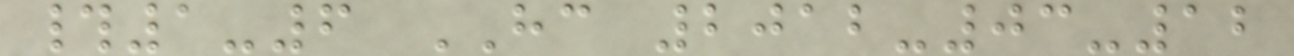#1-6 HC 2012-03-12
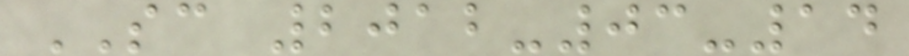SC 2012-03-14
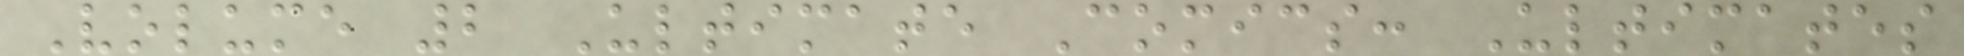Volume 2 Ultimate Comics: Ultimates
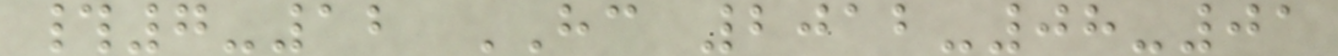#7-12 HC 2012-08-01
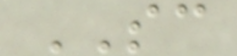SC
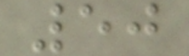50
